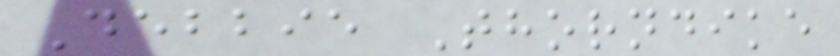Debbie Thorndike
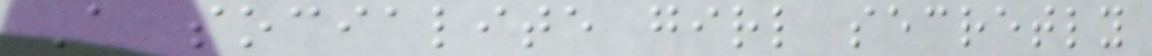A socialite girl secretly
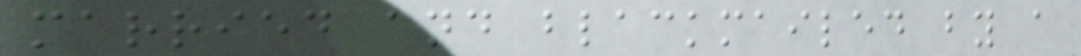married and blackmailed by a
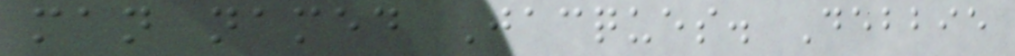man named Jacques. Debbie
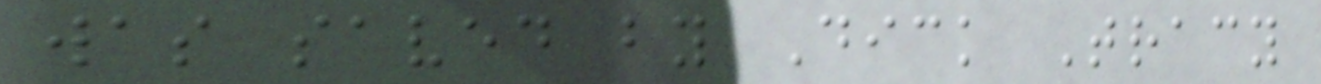was saved by Dick Tracy
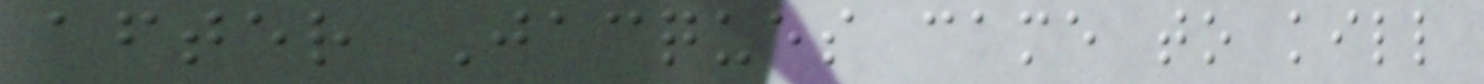after Jacques came to kill
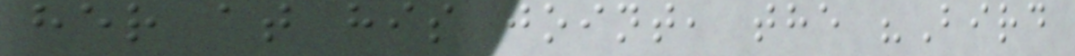her at his joint, the "Bird
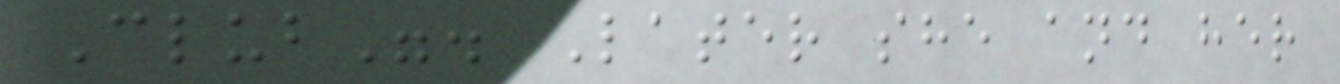Club". Later she and her
